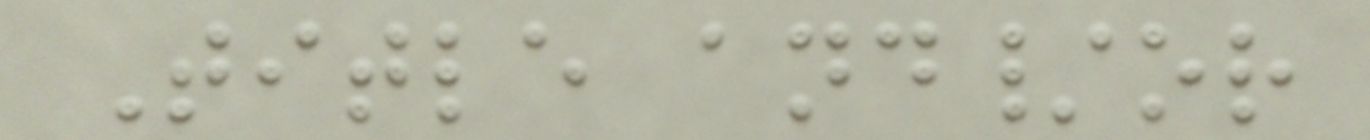Title and/or
